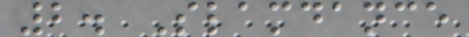2. Slamdance
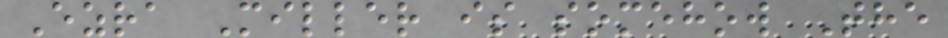Ezra Miller is somehow The
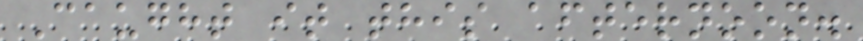Caught it this afternoon.
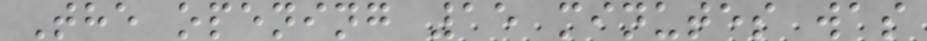The opening 15 minutes was
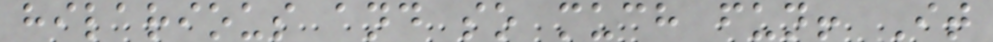hilarious and so much fun! It
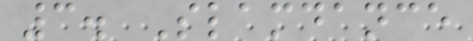3. Slamdance
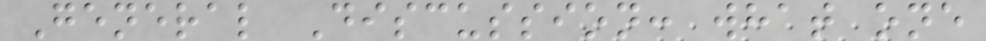General Discussion: what one
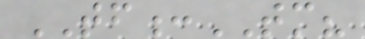TF:TM?
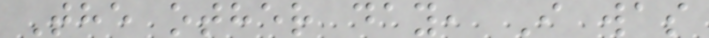The other day, I was
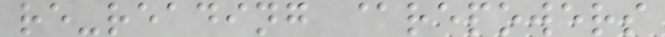re-reading @repowers
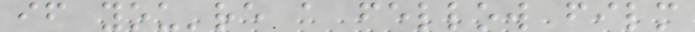if you're a fellow film
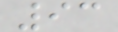93
